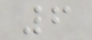6
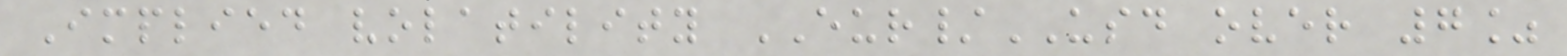Implied volatility EUR/USD over 7%
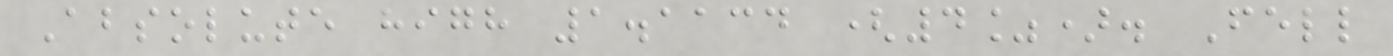Absolute high 1.1134 (4%). Fell
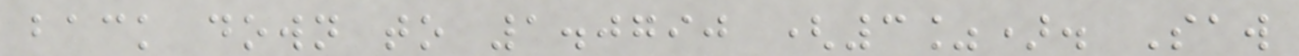back down to 1.0790 (3%). Saw
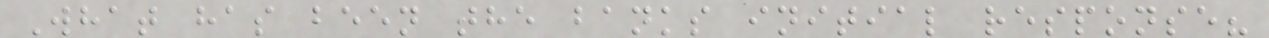What has been the banks initial response?
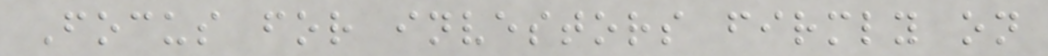Focus for investors firmly on
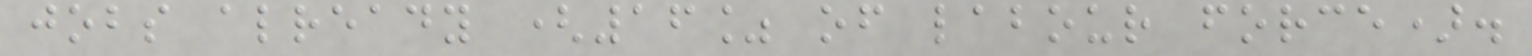jobs already (16% of labour force).
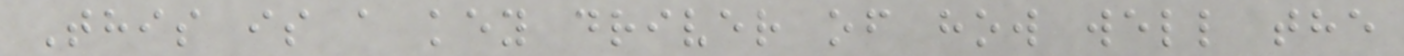This is a key driver of how well the
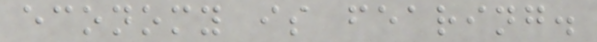economy is fearing.
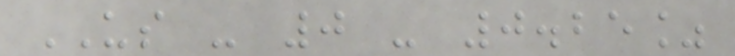US - 0 - 0.25%
